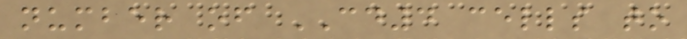number of CD4 cells to
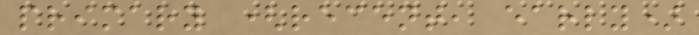primary (recent, early)
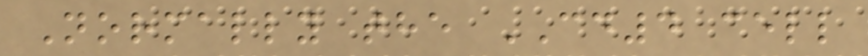Normally the CD4 cell
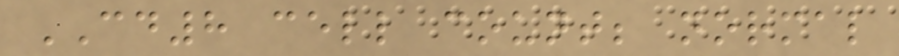CD8 cell count; normal
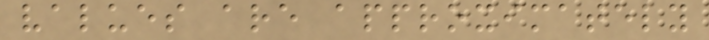values are approximately
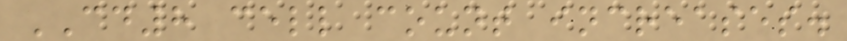CD8 cell count increases.
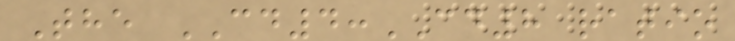The CD4:CD8 ratio
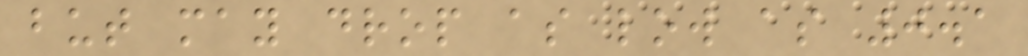but may drop as low as 0.1
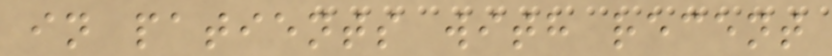in patients with recent
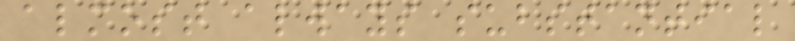almost always substantial
